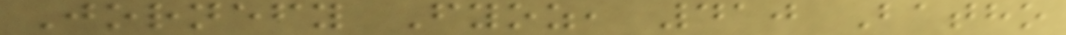Jornefy Fyoz, 410 Batho
